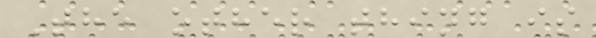The other thing is
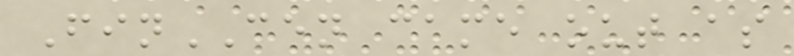FinCEN came out as
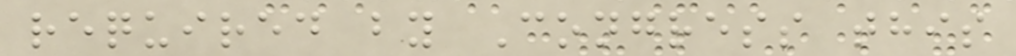required by Congress this
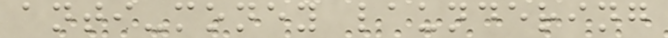anti-money laundering
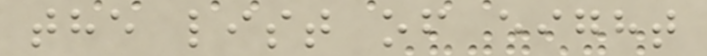the list of eight
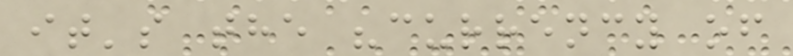it's the "currency of
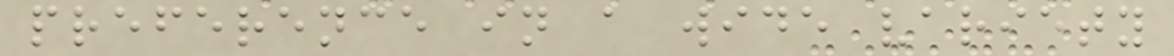preference in a wide variety
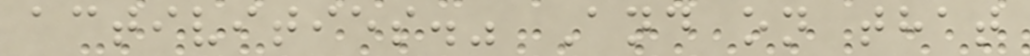activities." And on that
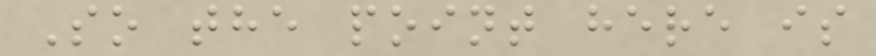So the point here is
